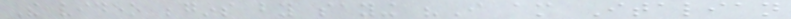The video begins by saying "I am Italian
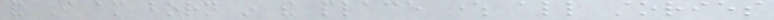and I am born in the place where all stories
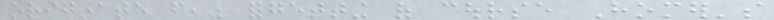originate from," forgetting of course Homer's
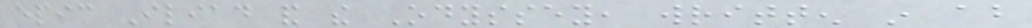epic Iliad and the Odyssey, written in about
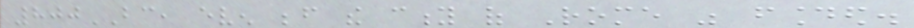800BC, even before the city of Rome was founded.
